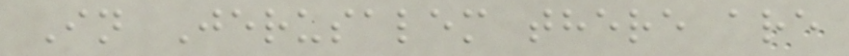In Jerusalem there are
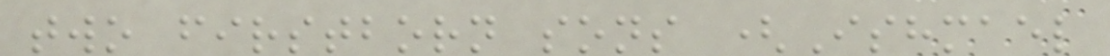two firstborn sons (Ishmael
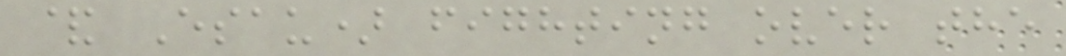& Esau) fighting over the
